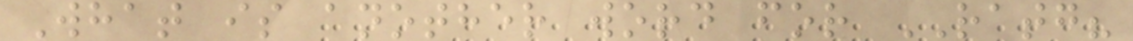What is another word for RATG?
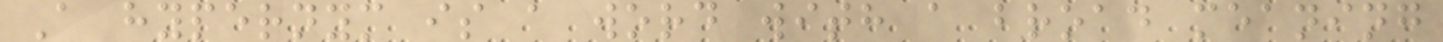A hypernym is a word with a broad meaning
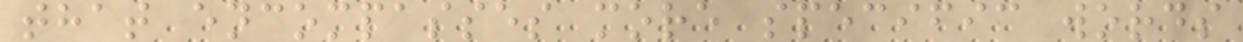that encompasses more specific words
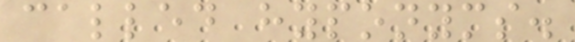called hyponyms.
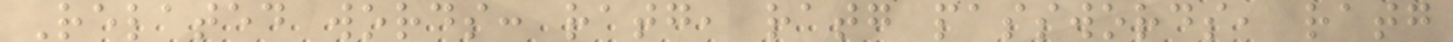Related words: ratg, ratg passwords, ratg
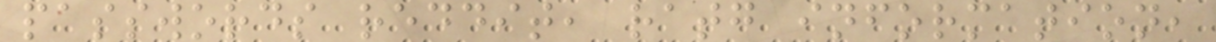passwords reddit, ratg information,
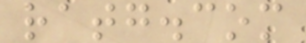ratg.com
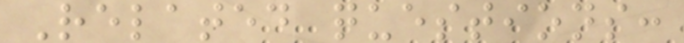Related questions:
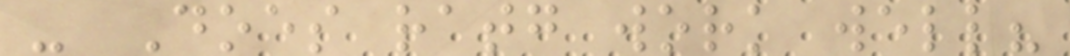- Does ratg work well?
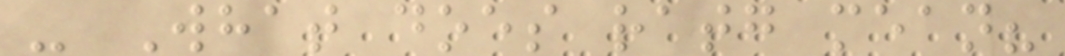- What does ratg mean?
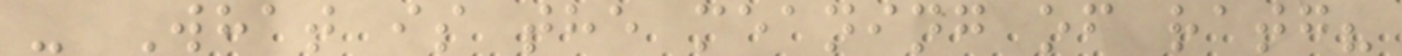- What is the meaning of ratg?
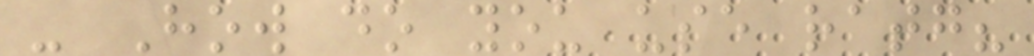- How do you use ratg?
